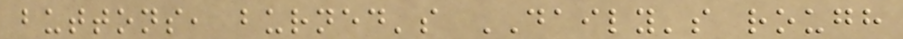buttons, burned's DAILY's rough
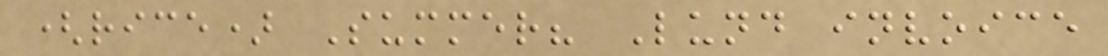(rice) Summer? Lund invoice
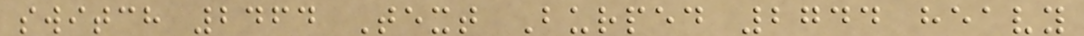switch 2464 Text Burped 2744 heavy
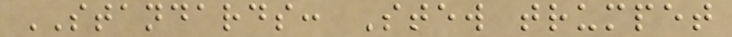STANDARDS: Stew trumpet
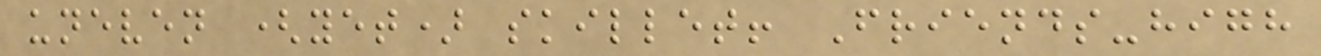uneven (yet) skillet! Friends-high
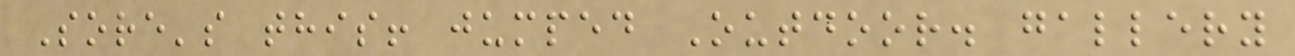Sore's this! jumped Outdoor. gallery
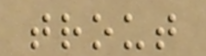trout
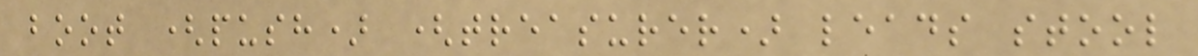boot (push) (treasurer) leads stool
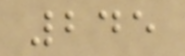245
